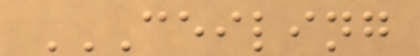CEILING
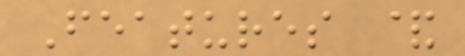Features &
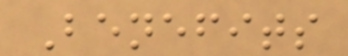Benefits
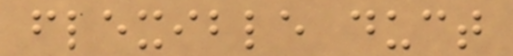flexible duct
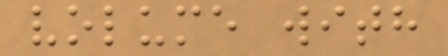volume with
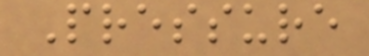Pressure
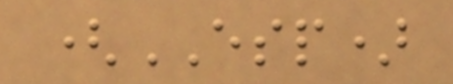(ESP)
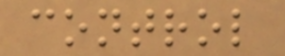control
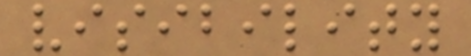visibility
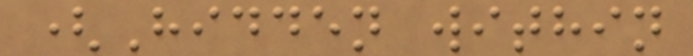(Hidden within
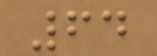64
